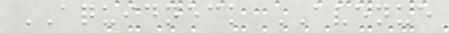AQUIDNECK AVENUE
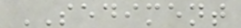SEDIMENT
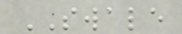SWALE
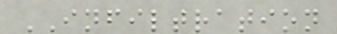INFILTRATION
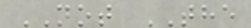NOT THE
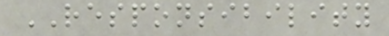RESPONSIBILITY
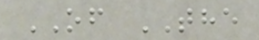OF THE
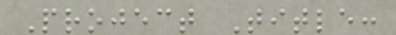Project Title:
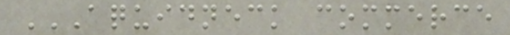AQUIDNECK COMMERCE
